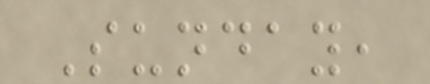Sunday,
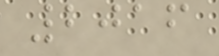2016
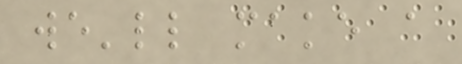we'll make a
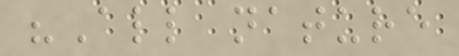"All nature
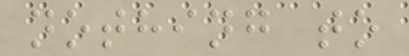nothing to
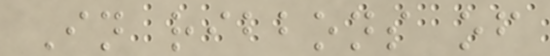In ribbons of
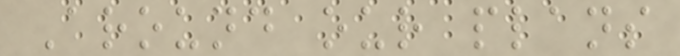Around our plans
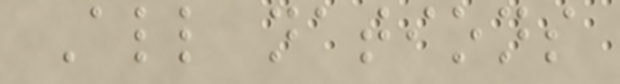All nations
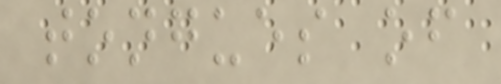tongues of
